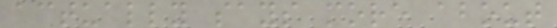actually says more about
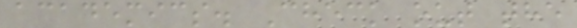academics. Check out the
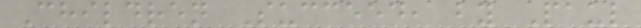Children Succeed, by Paul
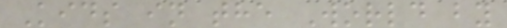Kids in the World by
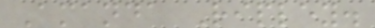Amanda Ripley.
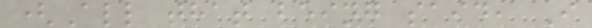(All that being said, I
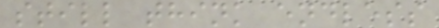still think endless
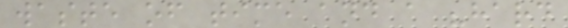waste of time and a "hard
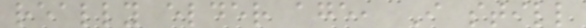really elder age, I still
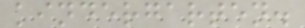kindergarten.
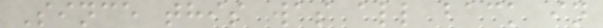Since this was all back in
